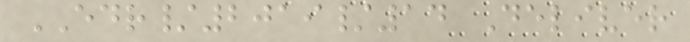EDR/2019/14 Deliver
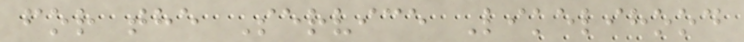for the Service Likelihood
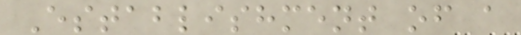Establishment of a
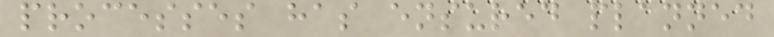processes has ensured planned
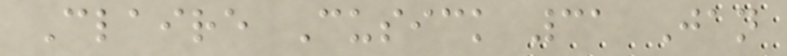Claire Cusick 31 Jan
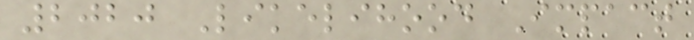2020 Likelihood Impact
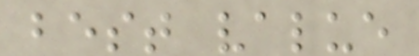best value
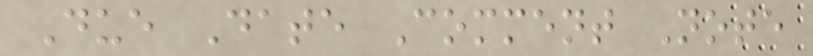Due Date Comment Note
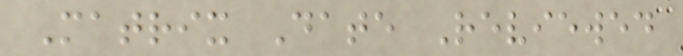Matrix Date Reviewed
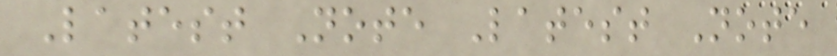Latest Note Latest Note
